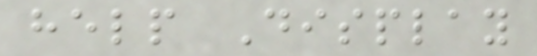help Display
